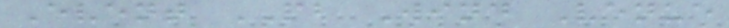Event PB Wind Venue
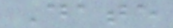Date
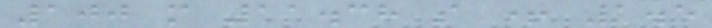100 m 11.38 s + 1.5
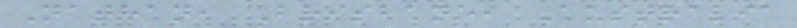Nathan, Brisbane, Australia
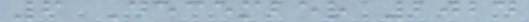6 December 2024
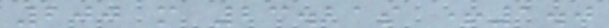200 m 23.21s +1.0
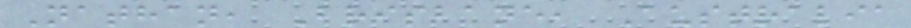Nathan, Brisbane, Australia
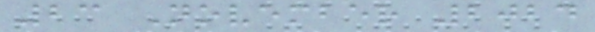23 November 2024
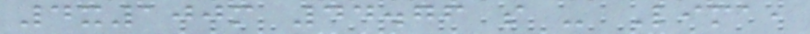4x100m 44.76 s - Lima,
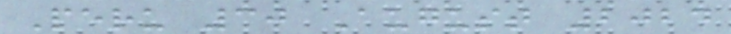Peru 30 August 2024
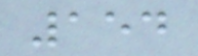154
